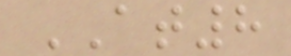AT8
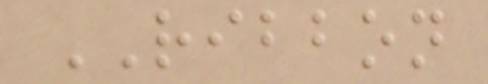RIBBON
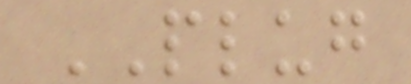PLUG
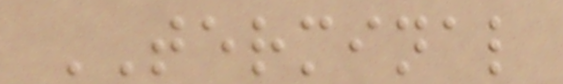TERMINAL
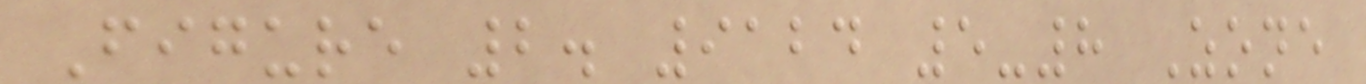Figure 2. 9124 5-8 Zone
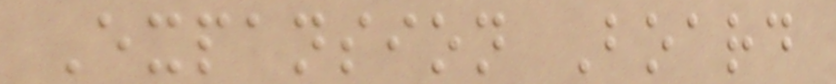Expansion Board
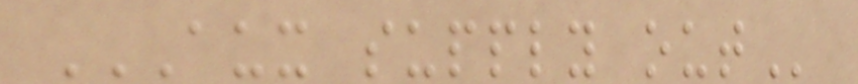AUX SUPPLY OUT
